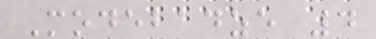Modebadze 4
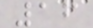16
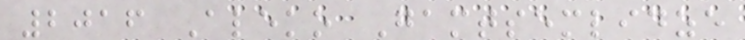2016 Aleko Gamtsemlidze
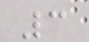3
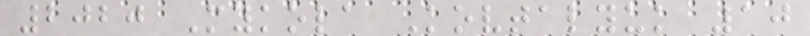2020 Mykola Kovtalyuk 10
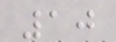10
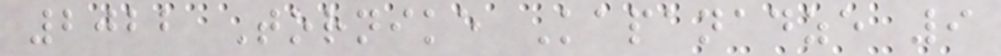2022 Tornike Kapanadze 9
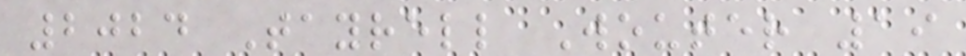2024 Tayrell Wouter 19
